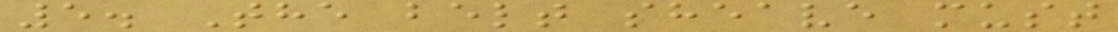5. The belt sheave must
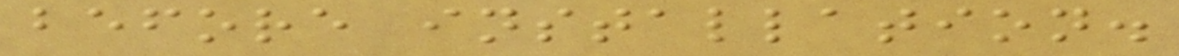before installation.
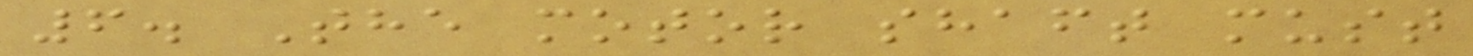6. The motor shaft must
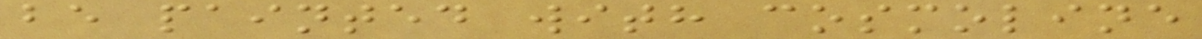be painted with cosmoline
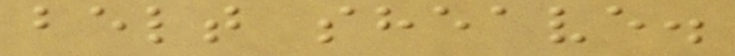belt sheave.
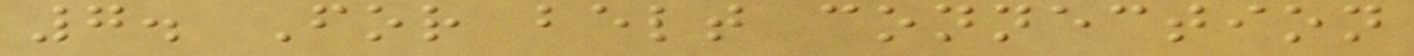7. For belt connection
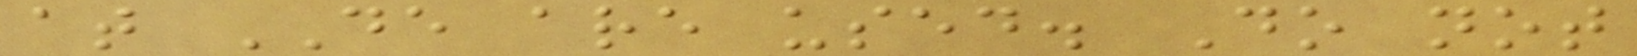at DE are used. Do not
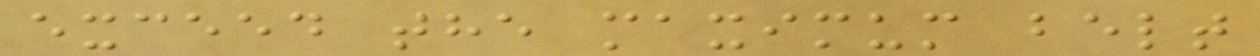exceed the maximum belt
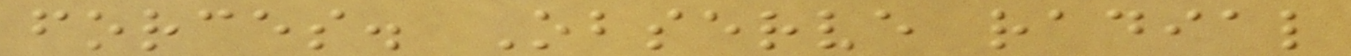forces. Observe radial
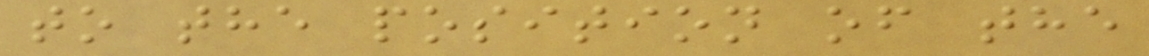to the position of the
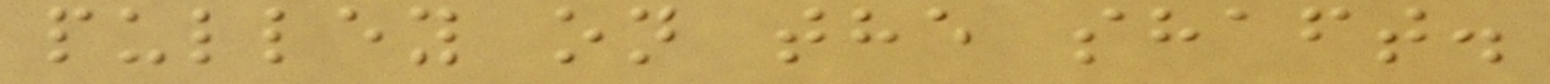pulley on the shaft.
